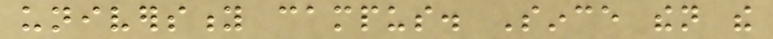university campus. Since then the
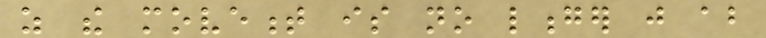as the movement is no longer just about
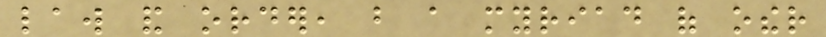law and order, but a myriad of other
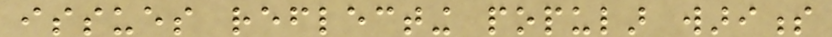issues reflecting popular wariness
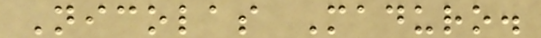Nicolas Maduro.
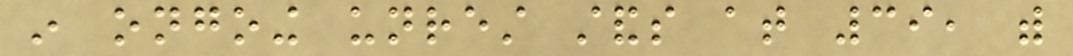in ongoing unrest stands at 39, with
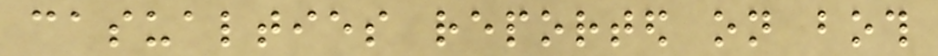casualties reported on both
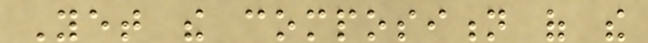Yet the composition of the
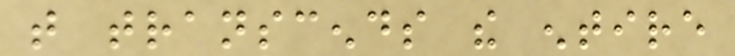that transcends the entire
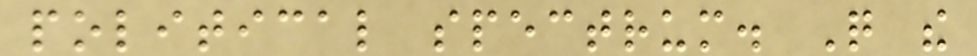political spectrum. Quite the
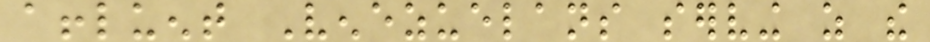affluent Venezuelans serving as the
